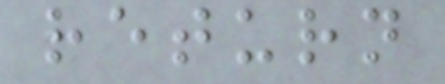return
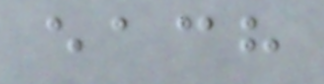each
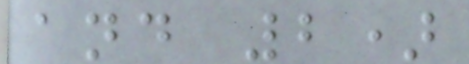and 2)
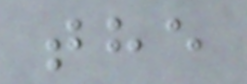the
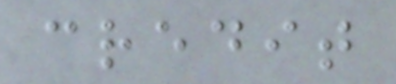credit
